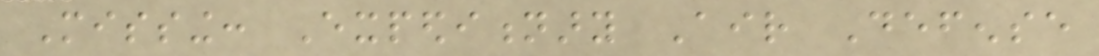Missing: Expeditionary Air Defense
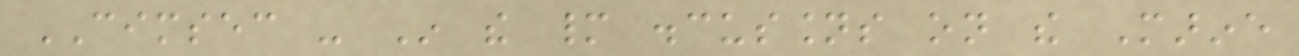CIMSEC - In the many discussions on the Marine
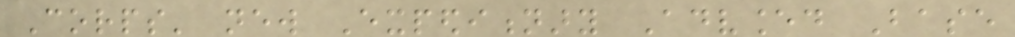Corps' new Expeditionary Advanced Base
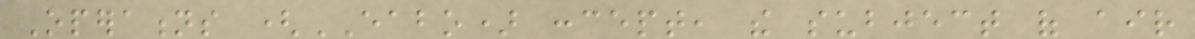Operations (EABO) concept, the subject of air
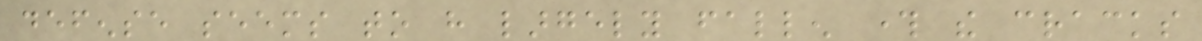defense seems to have largely fallen through the cracks
